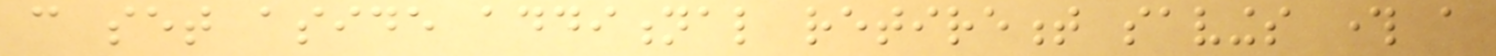can set aside additional retirement savings through a
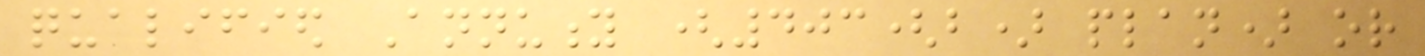qualified Annuity (403(b) plan) or
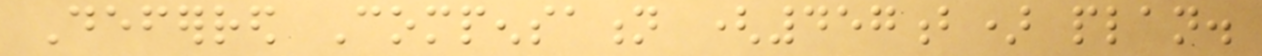Deferred Compensation (457b) plan.
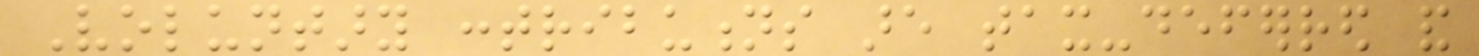Voluntary contributions are tax-deferred and
